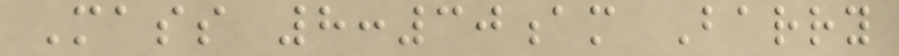Mass 8:30am Barry
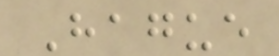Hague
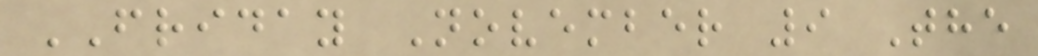FRIDAY November 9 The
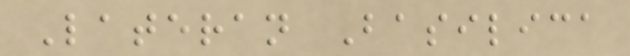Lateran Basilica
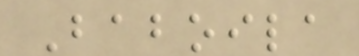Baboila
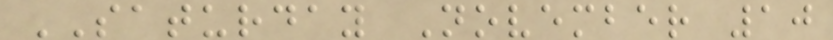SATURDAY November 10
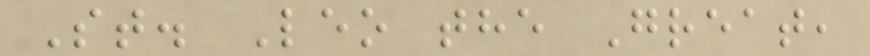St. Leo the Great,
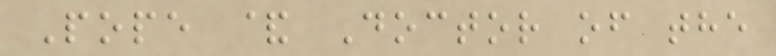Pope & Doctor of the
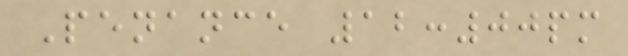Penance 12:00pm
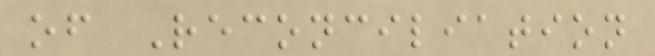of Reconciliation
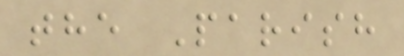the Parish
